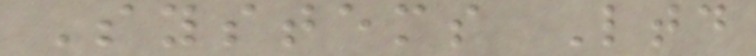Systems Ltd
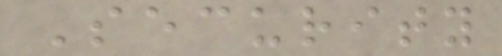Security
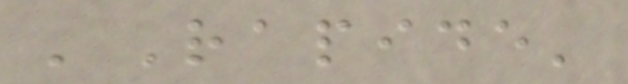'Rapide'
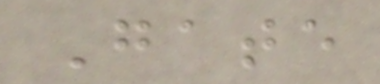Gate
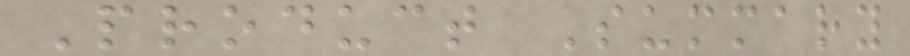Product Summary
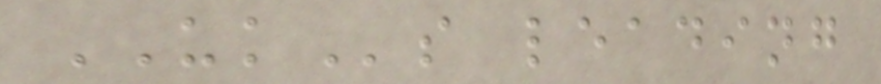UKs leading
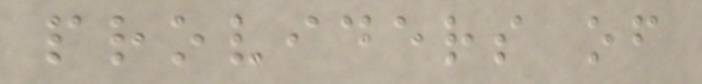providers of
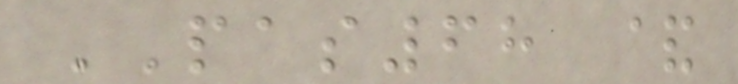PAS68 &
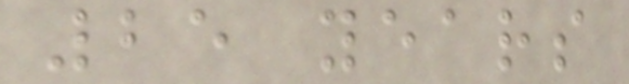25 years
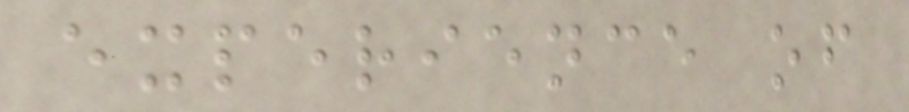experience of
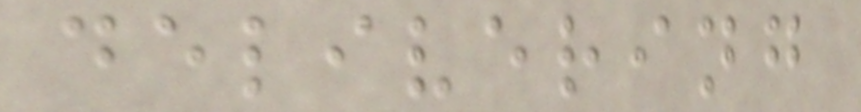delivering
